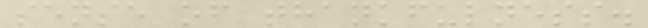sense of thankfulness.
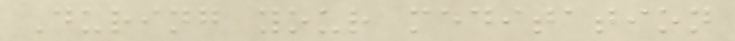During your meditation
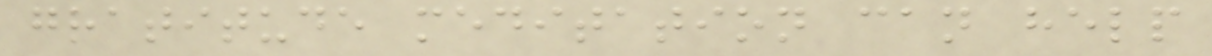gratitude meditation can help
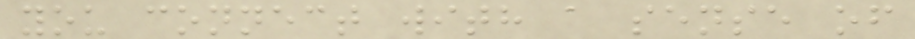you connect with a sense of
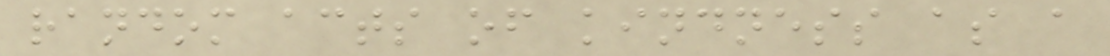random acts of kindness as a
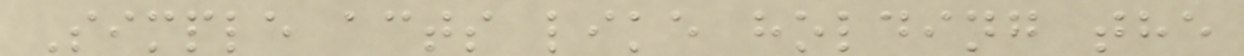Simple acts like holding the
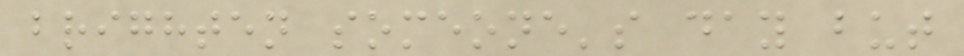brighten someone's day but
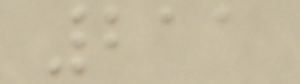211
